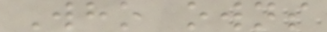Who owns
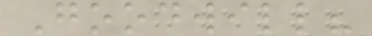Goodwill?
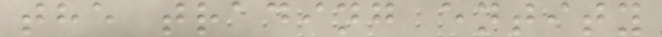the trading entity
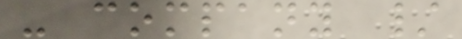- company /
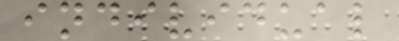individual
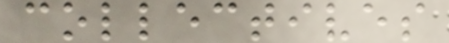collectives
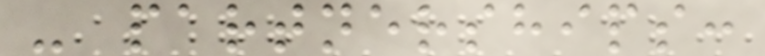- partnerships:
